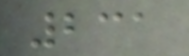231
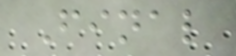Final
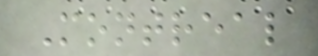Montreal
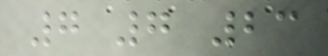7 7 23
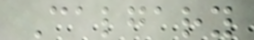Calgary
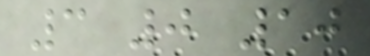3 0 10
